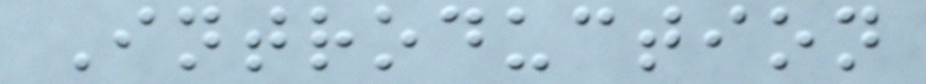Introduction
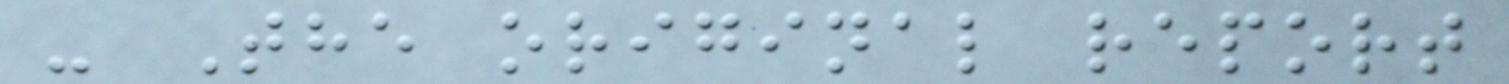- The original report
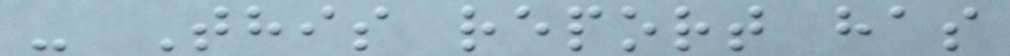- This report has
